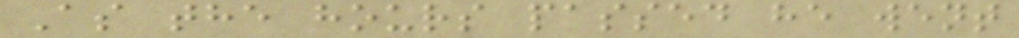As the hours passed he went
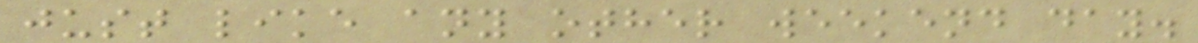just like any other weekend day.
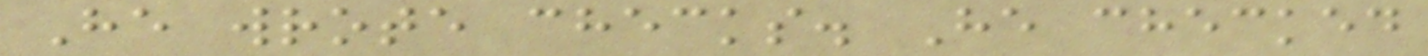He wrote checks. He checked
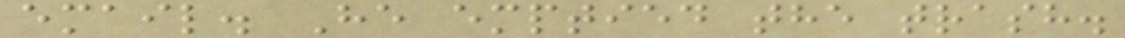email. He emptied the trash.
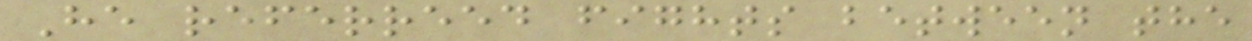He referreed fights between the
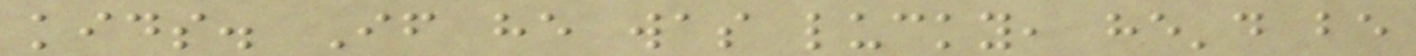kids. If he was lucky, he'd be
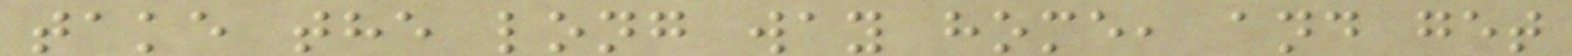take the long way home, and get
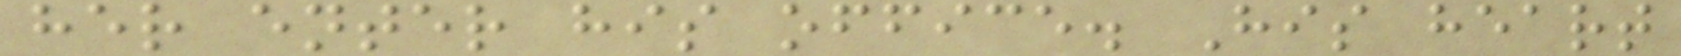her enter his office. His heart
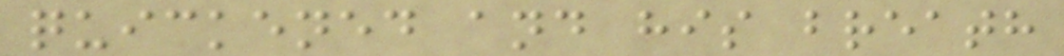quickened and his breath
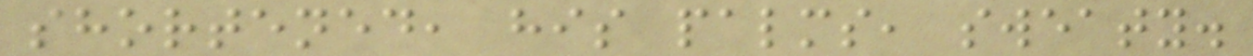shortened, his palms, sweaty.
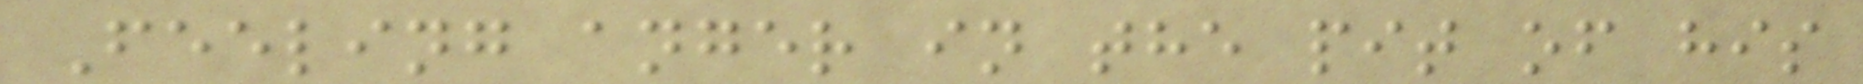Feeling anger in the pit of his
